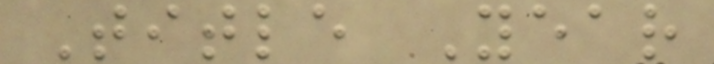Title Year
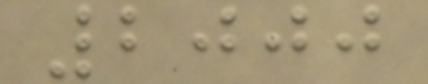2000
